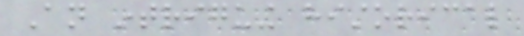An intriguing historical
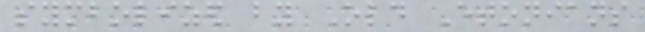symbolized by Old Etonians
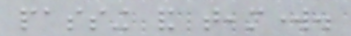passing and teamwork.
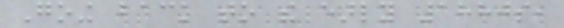Going back to the early 1880s,
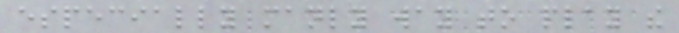especially manly way to play the
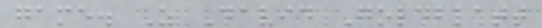game. As David Goldblatt
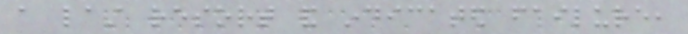a last resort and indicated failure,
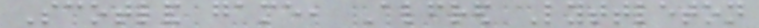Scotland game, Alfred Lyttleton
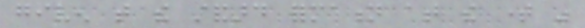given that the standard formation at the time was
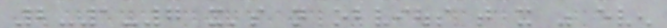2-1-7 it's not obvious that it was even
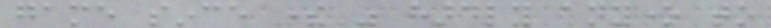game since there was hardly anyone to
